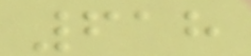618
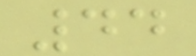44
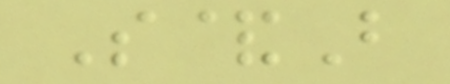S&B
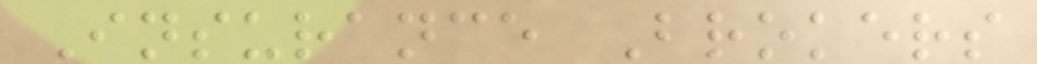Insurance Brokers
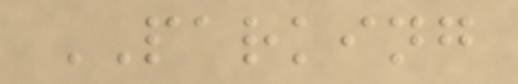PARKING
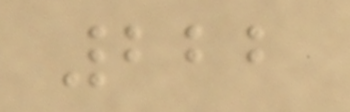222
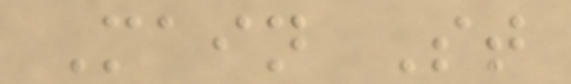Main St
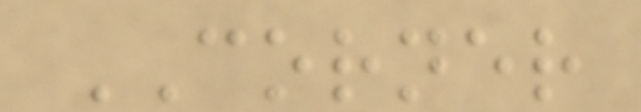CORNER
